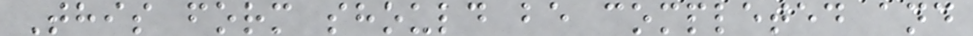This form should be completed and
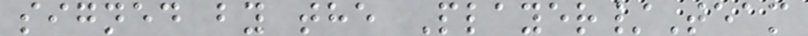signed by the Player/Team
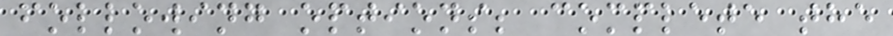following options; complete the
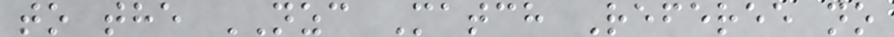to the NZC Match Referee no
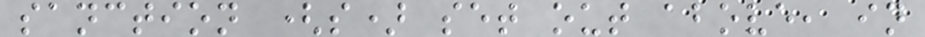sanction (s) set out above, in
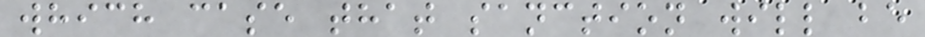which case that sanction will be
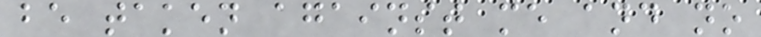be taken against me and no
